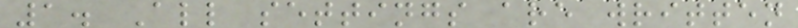1. All settings are written
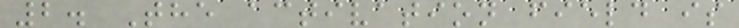2. The activation field is
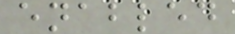enabled
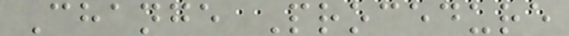Change Procedure
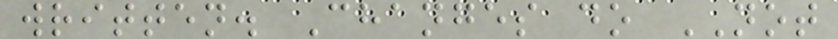written. Changes do NOT
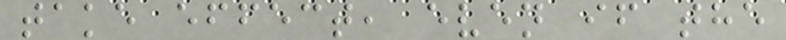take effect, even if the
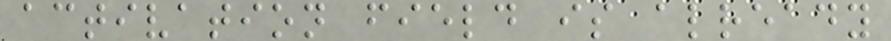activation field is already
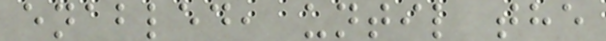enabled, until the
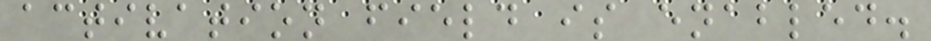activation field is enabled.
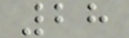28
